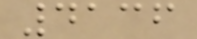4136
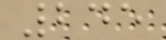245
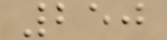250
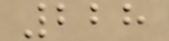228
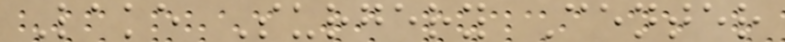Lake Surgery Center
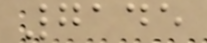7145
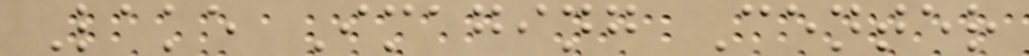Lake Imaging Center
